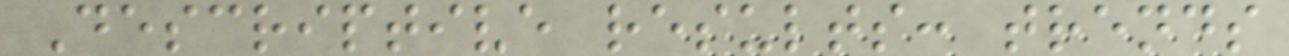Descriptive results: trends
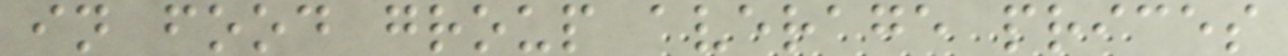in food group average prices
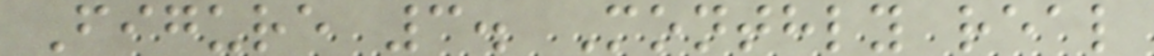Figure 3. Monthly real
